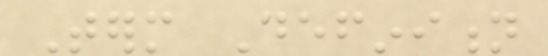Term Definition
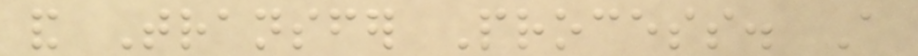and Transfer Process. A
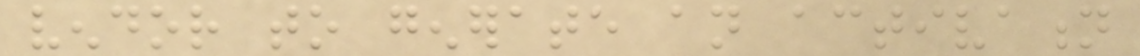vendor to generate an activation
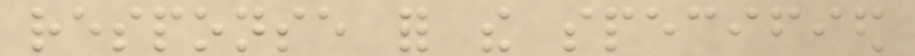response for the specified
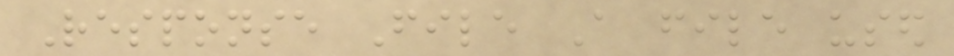Response File A file used
